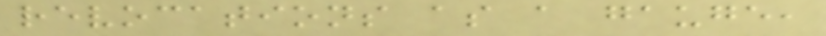revocations as a gauge,
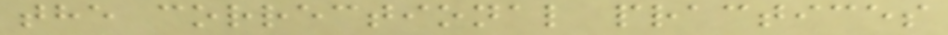the correctional practices
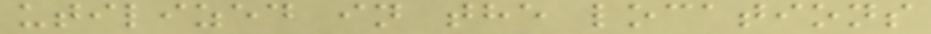utilized in the locations
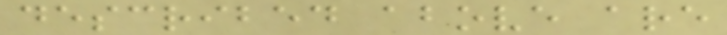described above are
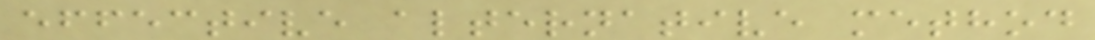effective alternative method
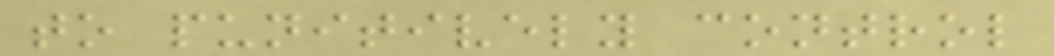to punitively control
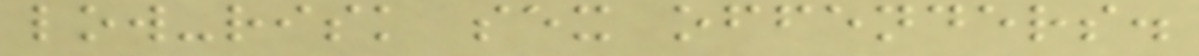low-risk sex offenders.
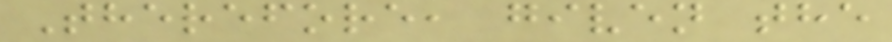Therefore, given the
